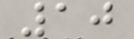10
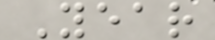Year
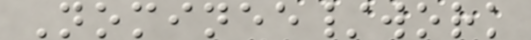Nominee/work
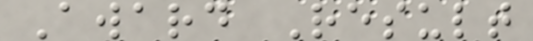Award Result
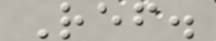Ref.
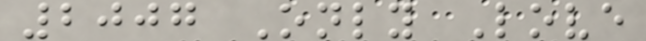2007 Only Love
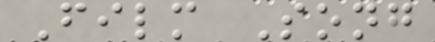Film Song
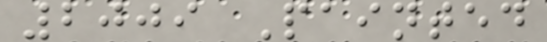2009 Painted
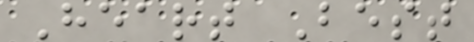Heart Best
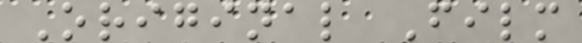Original Film
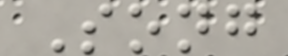Song
